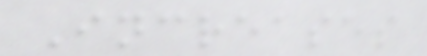Increases
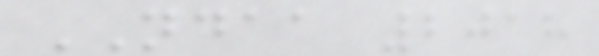NDAA 2018
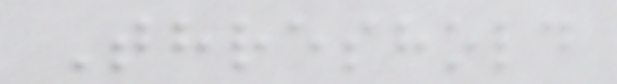Threshold
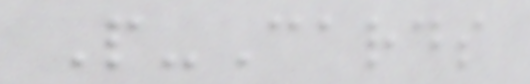P-Cards
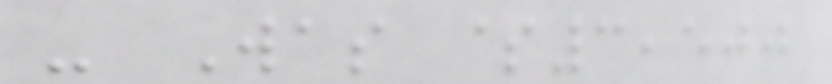- Was $3,500
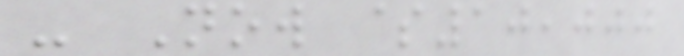- Now $10,000
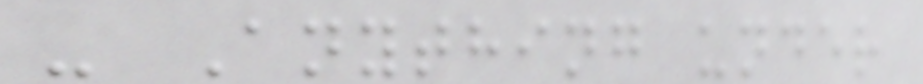- Anything under
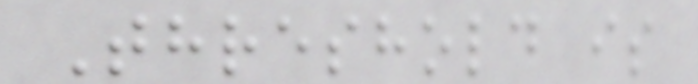Threshold is
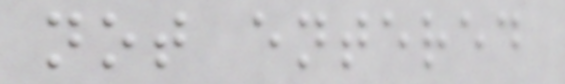not entered
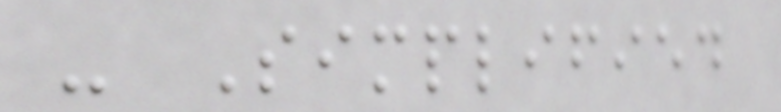- Simplified
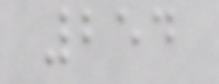254
